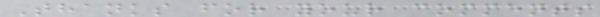Thanks for your comments
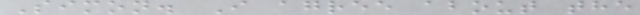Simon. I agree about the
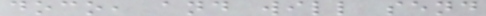doco, and will send
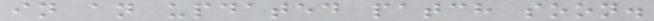in an updated patch soon.
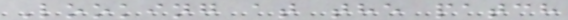Looking at the patch
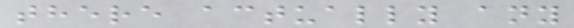there actually any
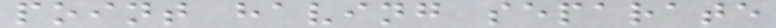point having separate
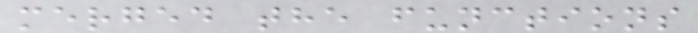merged the functions
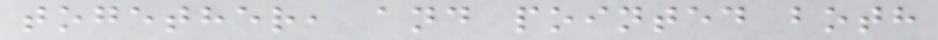together, and pointed both
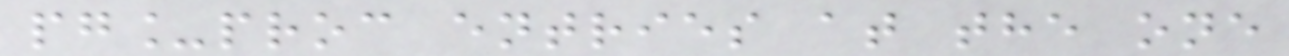pg_proc entries at the one
